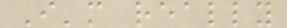I'm really
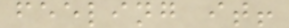feeling it!
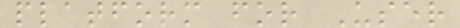platform for User
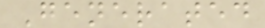Generated
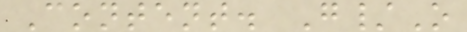Content. G/O
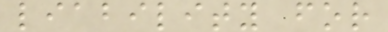liability for
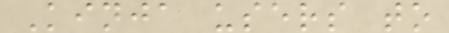Kinja users to
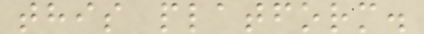this platform.
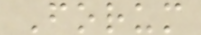Forum
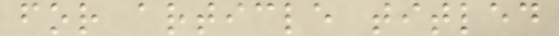for article titled
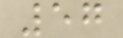57
